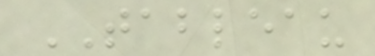TABLEAU
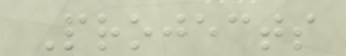Projects
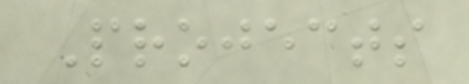Projects
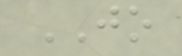JO
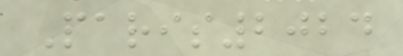Paris2024
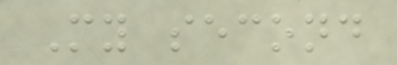My second
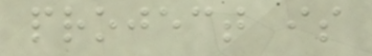project is
